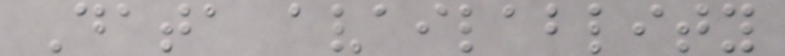Data availablity
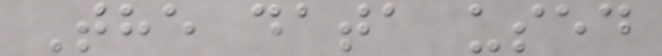The data used
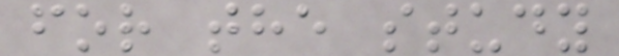for the study
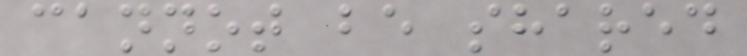cannot be shared
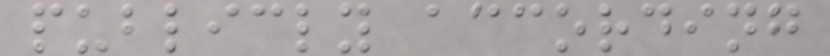publicly according
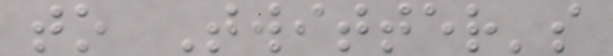to Twitter's
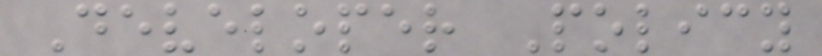Developer Policy
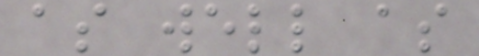as well as
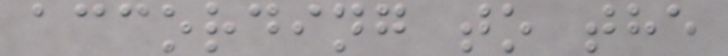according to the
